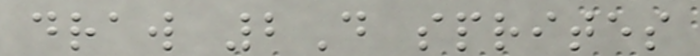draw 2D sprites
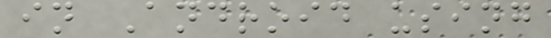in Android using
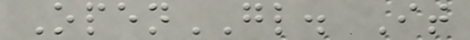OpenGL. It
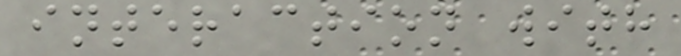interaction with
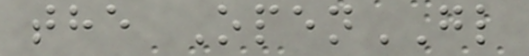the OpenGL
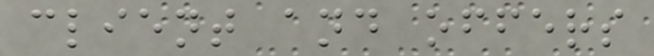client and offers
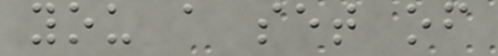you a set of
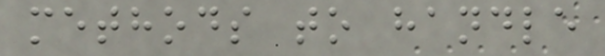methods to handle
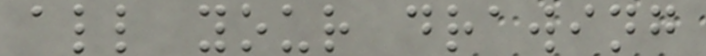all your drawing
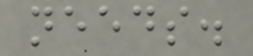needs.
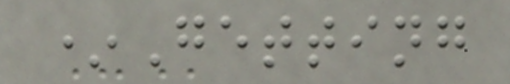*Getting
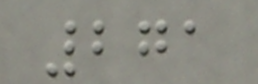271
